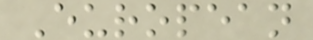European
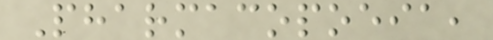Pharmacopoeia,
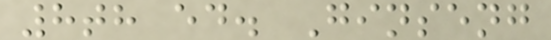8th ed. Ginseng
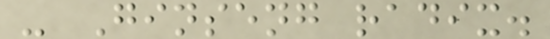- Ginseng radix.
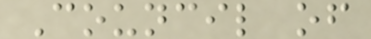Council of
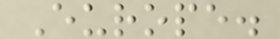Europe.
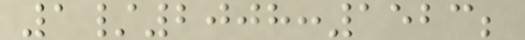1/2008:1523;
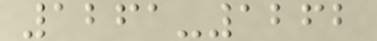1261-1262
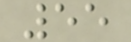55
